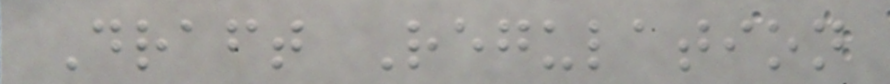Draft Regulation
